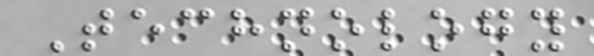Technology
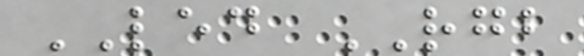LED RGB
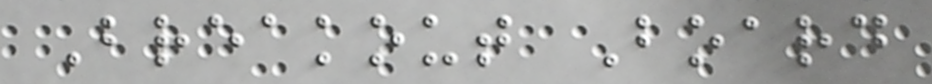Breakout Board
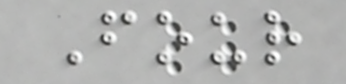Four
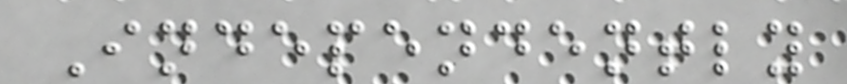Independently
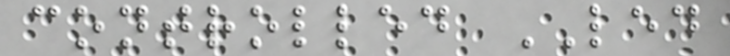controlled LED
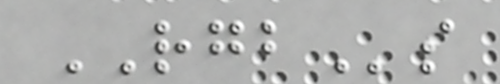RGBs
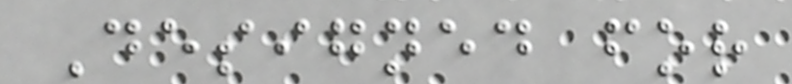Designed for
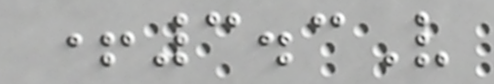+3.3V
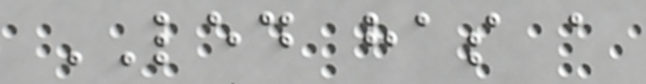LED has a
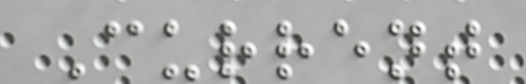Current
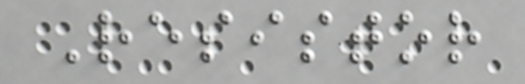Resistor
